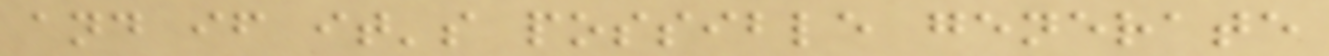and if it's possible generate
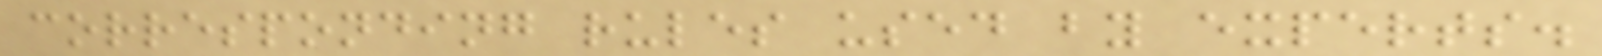corresponding rules used by experts.
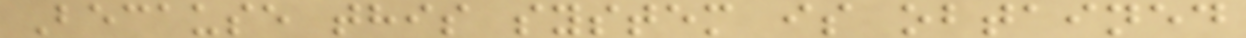Because this system is obtained
